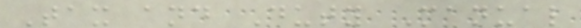Tax and Duty Manual
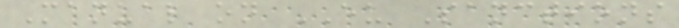Manual on EU Sanctions
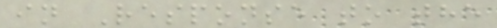in Response to the
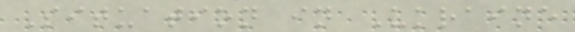Situation in Ukraine
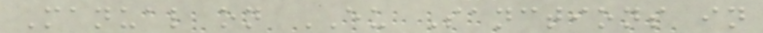Manual on EU Sanctions in
